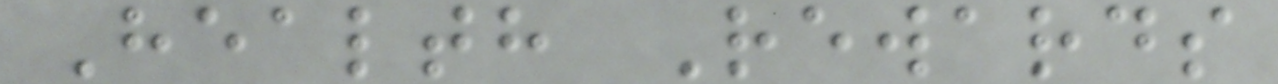Health Rewards
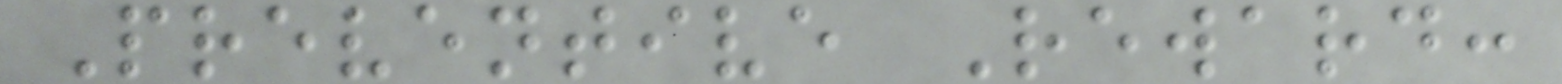Preventive Reward:
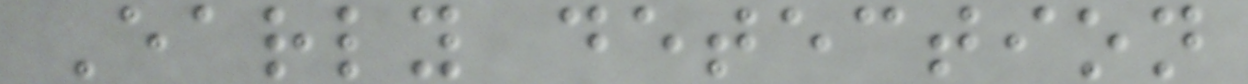Early detection
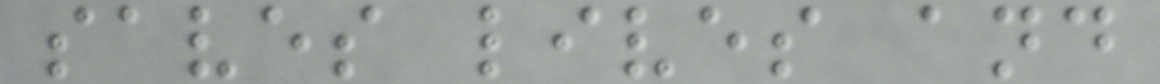saves lives and
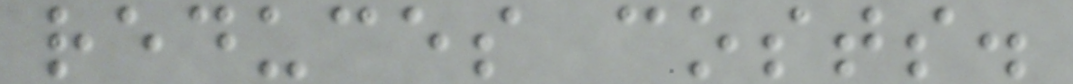reduces costs.
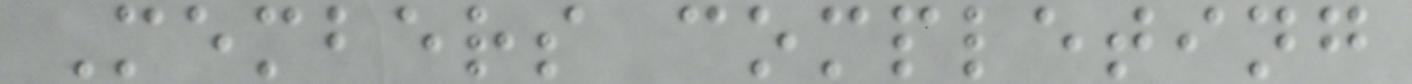Members completing
